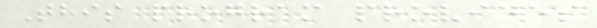This program provides
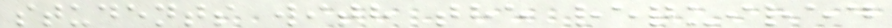students with the required
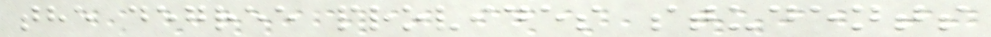the degree provides students
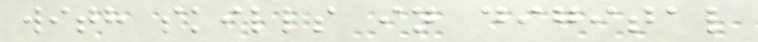with skills in digital
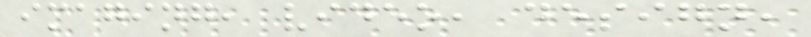imaging, video, design,
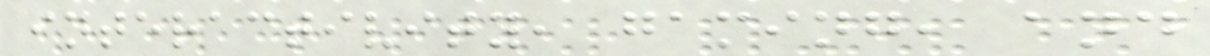interactivity, gaming, and
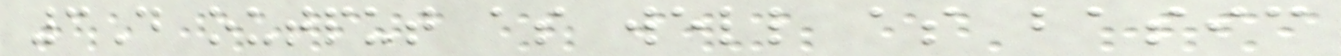3D output as well as basic
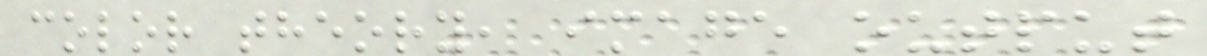color theory, image output
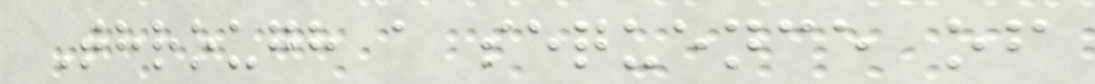Through a sequence of
